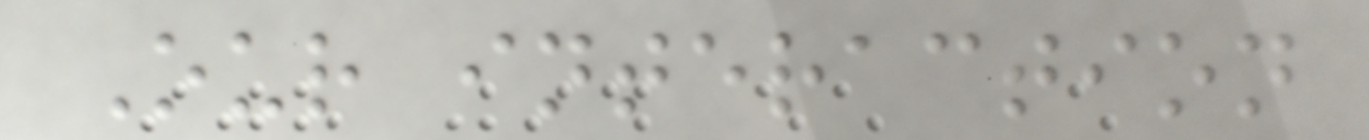Our interaction
